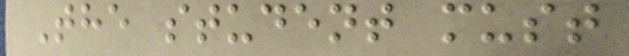The student must
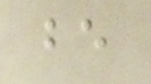be
